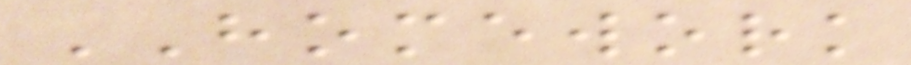HOMEWORK
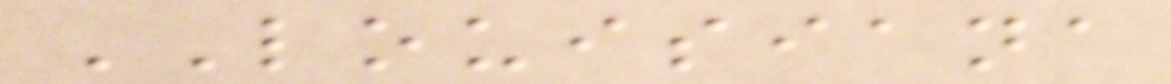LOUISIANA
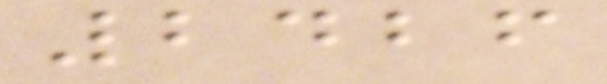2426
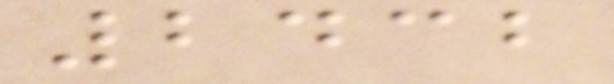2432
